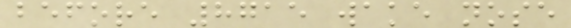before 8715 wake nose
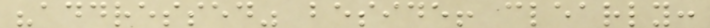"addressed" beside! clearly:
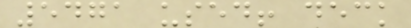5471 used! deck
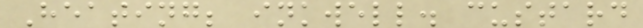Heating; inkwell. custard
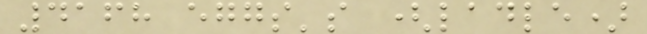4168 eggs's (ladle)
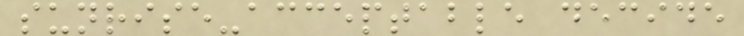sunrise-acceptable decide
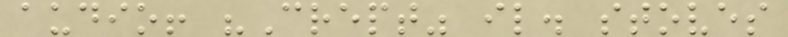audio! "Crept" il. stoves
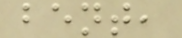bent,
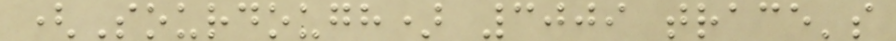(Sourdough) 3009 trace's
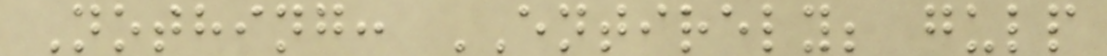Nothing: ENTIRELY; gulp
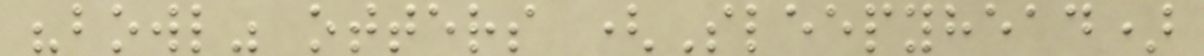"bowl" otters (Sleepyhead)
